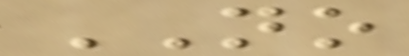NO
